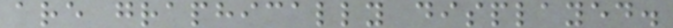are graphically displayed.
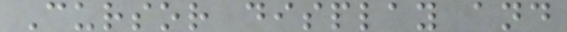Cursor display and
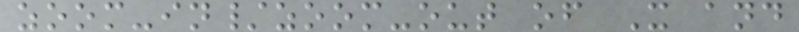zoom-in/zoom-out of X and
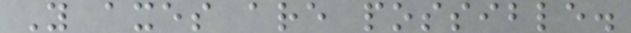Y axes are possible.
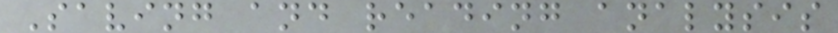Saving and reading analysis
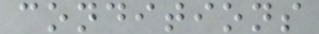conditions
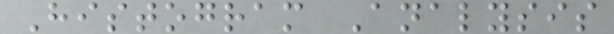Histogram Analysis
